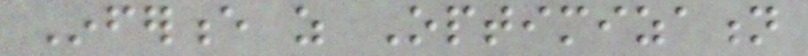Inference as Optimization
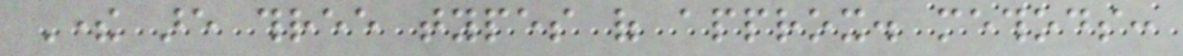There are three types of approx. methods:
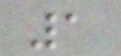1
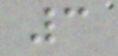3
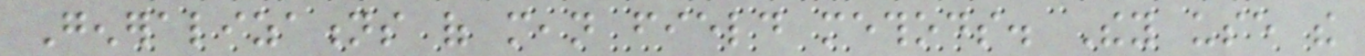Generalizations of mean field methods. They use the
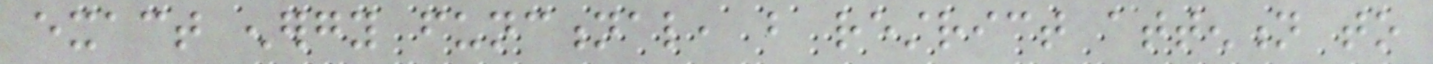exact energy functional, but restrict attention to
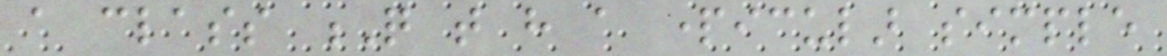a class Q that have a particular simple
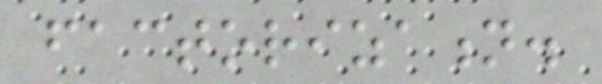factorization.
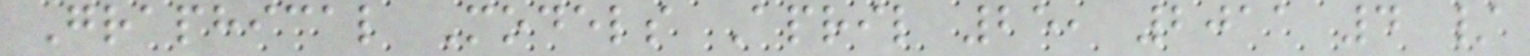Graphical Models April 25, 2011 4 /
